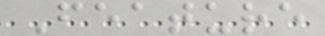Feature
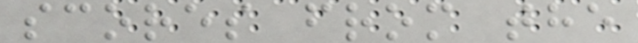scores from the
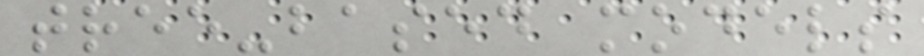tree-based models
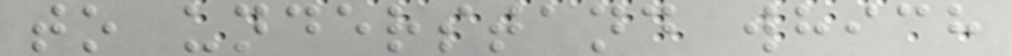to understand which
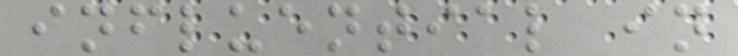influential in
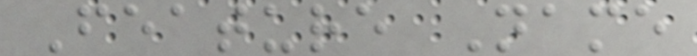Feature Name
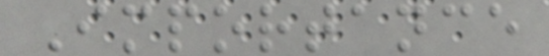Importance
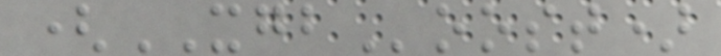(XGBoost)
